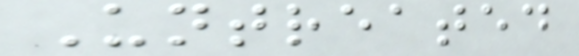Untreated
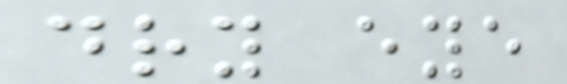dry eye
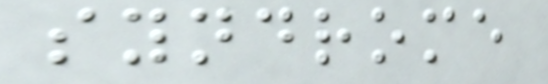syndrome
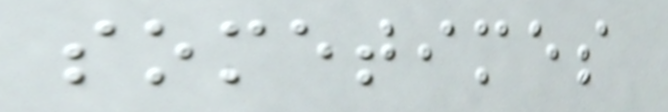sometimes
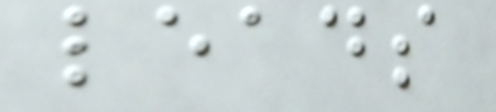leads
